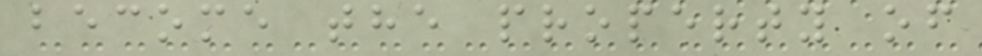become the property of
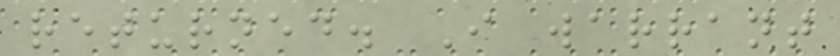returned. I warrant
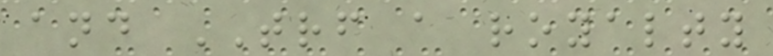and TRF a royalty
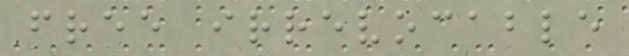free irrevocable
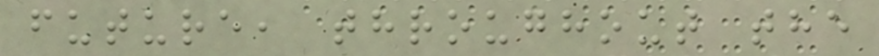future, throughout the
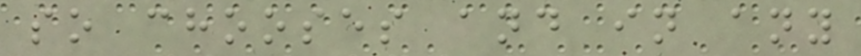so chooses and in any
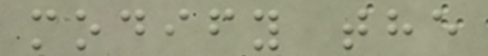modify the
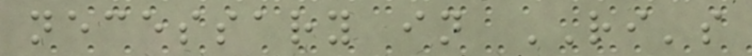necessary in RI's
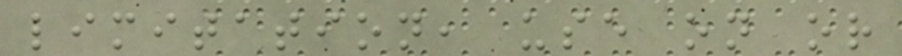limitation, use on or
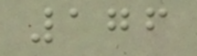176
